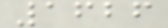1626
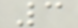3
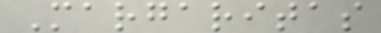Margaritas
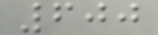600
